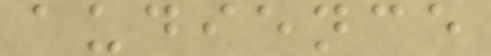audience
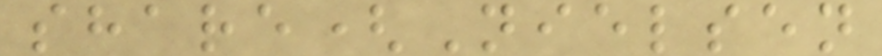share(Nielsen
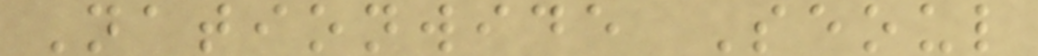Nationwide Seoul
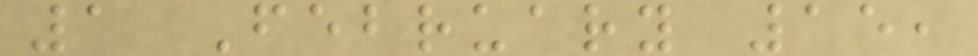1 February 15,
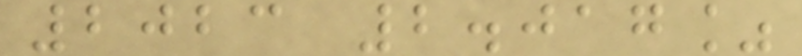2023 2.017%
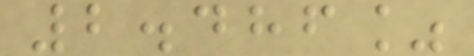2.486%
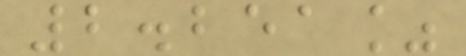2.251%
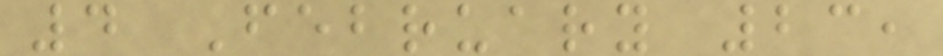4 February 23,
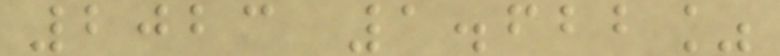2023 1.622%
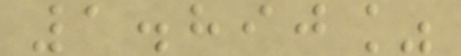1.890%
